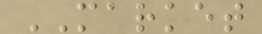MARKET
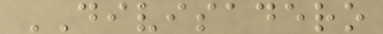DIVISADERO
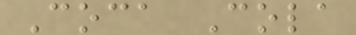Coca Cola
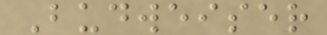Budweiser
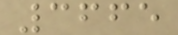3665
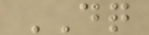DQ
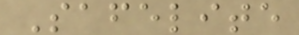Safelite
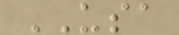USA
